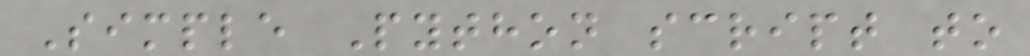Simple Python script to
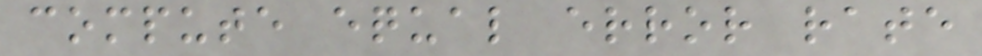compute equal error rate
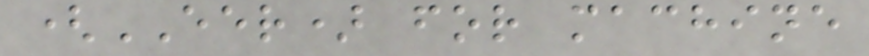(EER) for machine
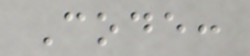Code:
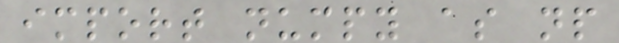import numpy as np
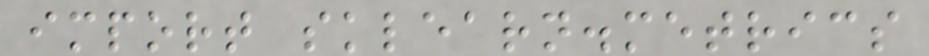import sklearn.metrics
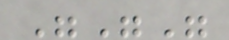"""
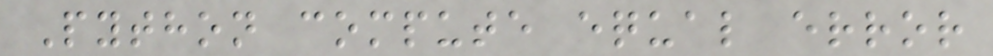Python compute equal error
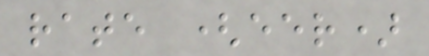rate (eer)
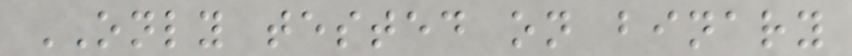ONLY tested on binary
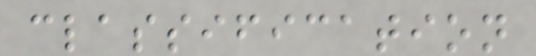classification
